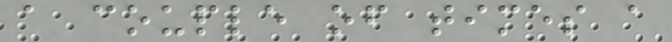a couple of times a
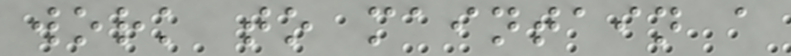work to maintain a
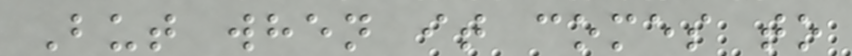But when it comes to
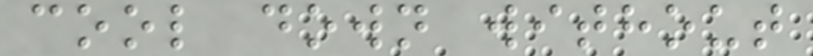cool down without
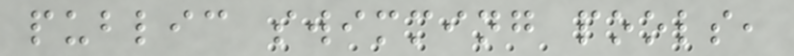public swimming pools,
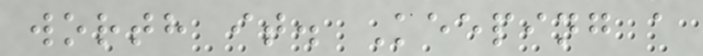worth it. Keeping a
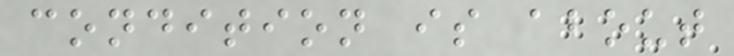condition is about
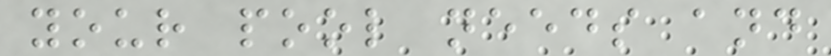your pool needs and
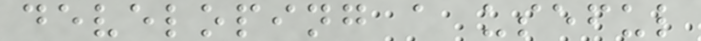developing a useful
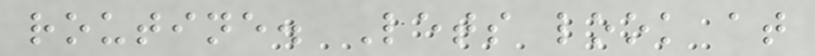routine. Lets look at
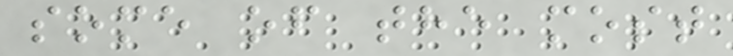some of the most
